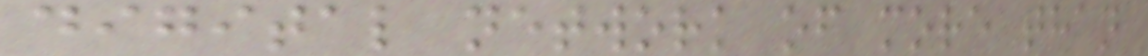digital network of more than
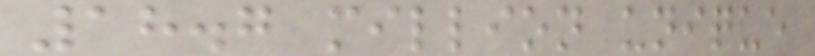18.7 million unique
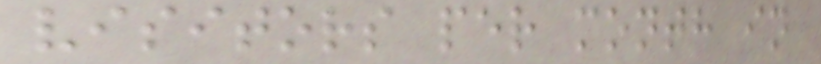visitors per month in
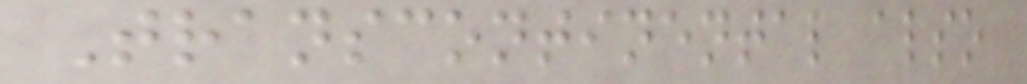Transcontinental also
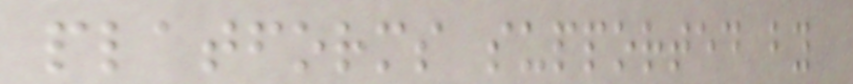platforms supported by
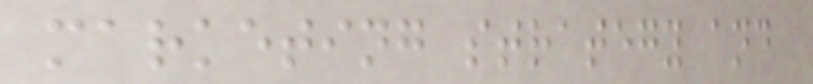marketing strategy and
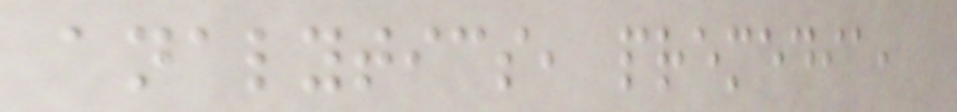analytics, premedia,
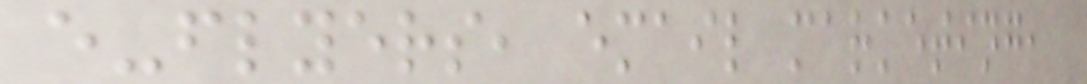e-flyers, email marketing,
